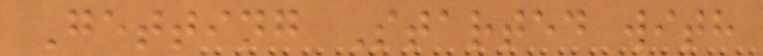Getting Started with
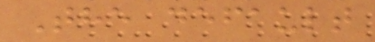The default
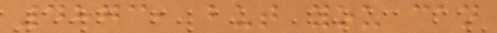4873, but you can
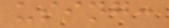using:
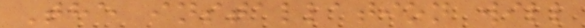The installation will
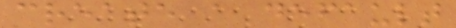create a default
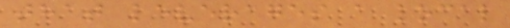that leverages a local
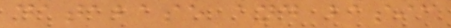database and basic
